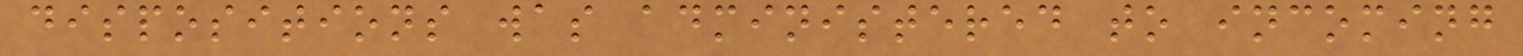dispositions was administered to incoming
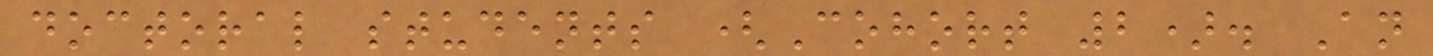doctoral students (Cohort 2). An
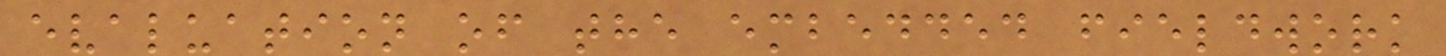evaluation of the embedded fieldwork
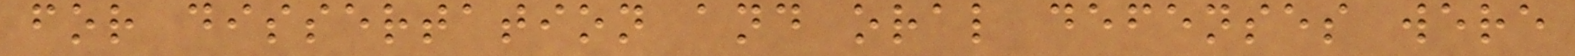for dissertation and oral defenses were
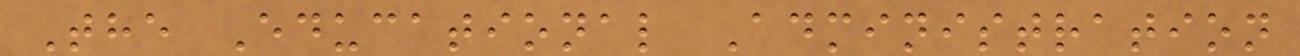The Educational Administration
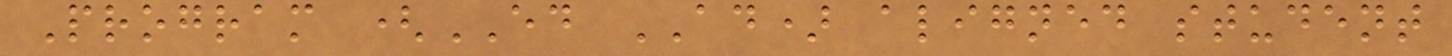Program (ED AD) aligned student
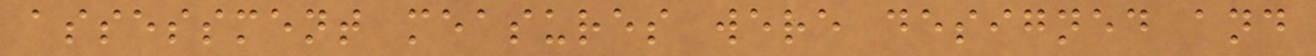assessment measures were designed and
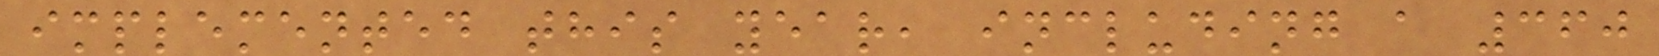implemented this year, including a 360
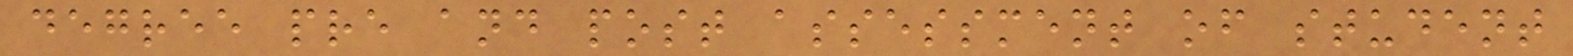degree pre and post assessment of student
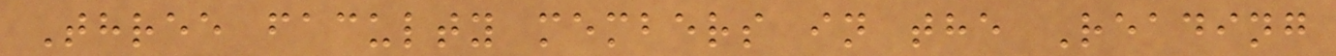Three faculty members in the Reading
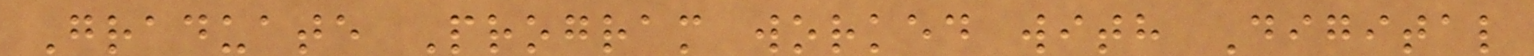Graduate Program worked with Digital
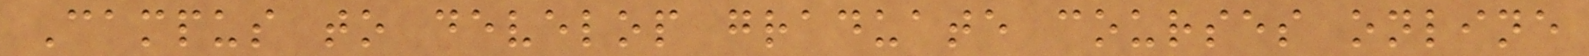Campus to develop graduate courses online
